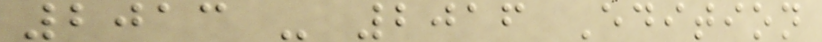2013 - 2016 Edition
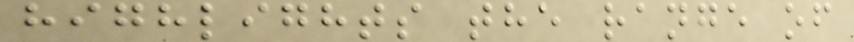highlights the range of
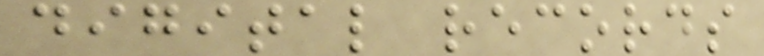digital records
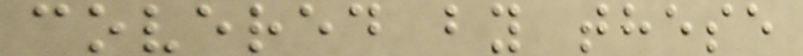covered by these
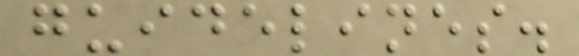guidelines.
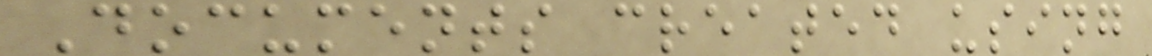Documents created using
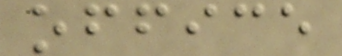office
